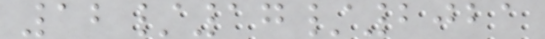12/17/2021
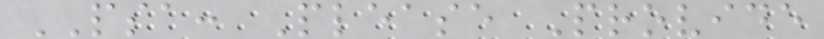PSA: Please Provide
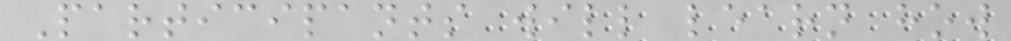Participants will learn how
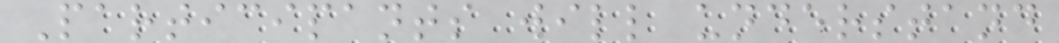Participants will understand
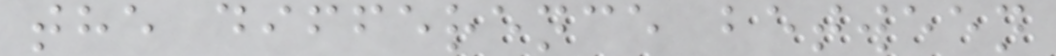the difference between
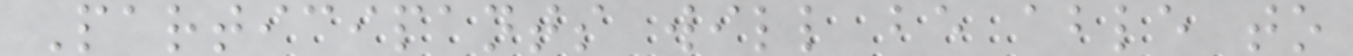Participants will be able to
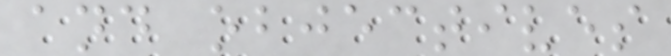and objectives
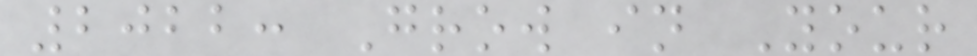2022: Grow in Your
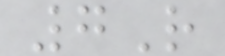7R
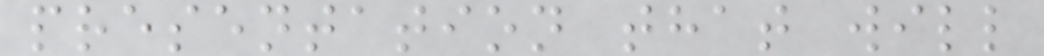presentation that will
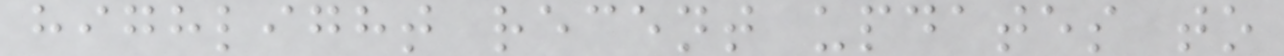highlight recent updates to
